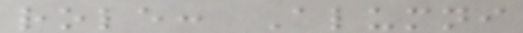role: Alumni
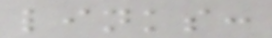links:
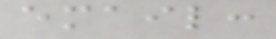email:
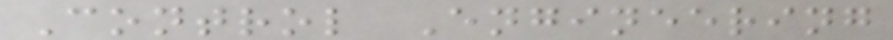Control Engineering
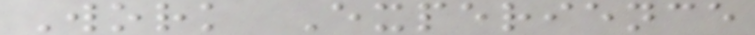Work Experience
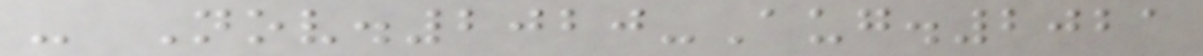- Nov.2020-Aug.2021
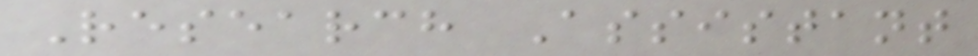Research Assistant
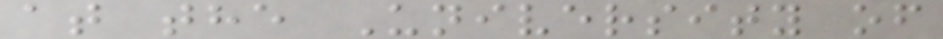at the University of
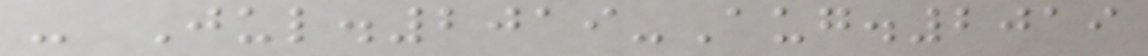- Jul.2019-Aug.2019
